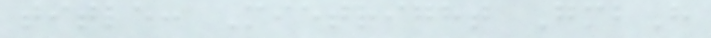title: Mietright GmbH
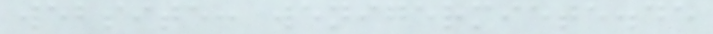website: wenigermiete.de
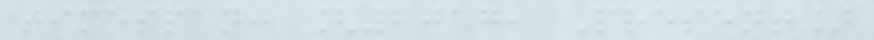timespan: [2017, Present]
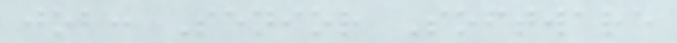job: Senior Software
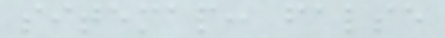sitemap: false
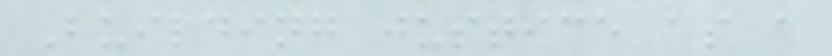Building justice as a
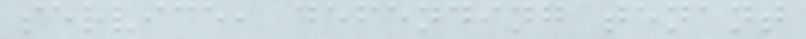service, defending tenant
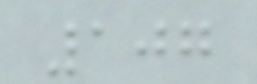107
